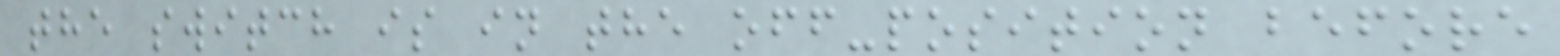the switch is in the off-position before
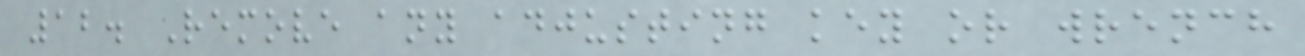12. Remove any adjusting key or wrench
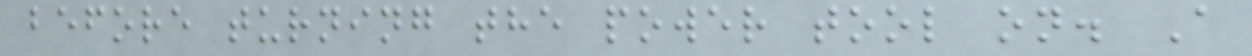before turning the power tool on. A
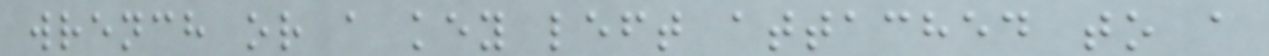wrench or a key left attached to a
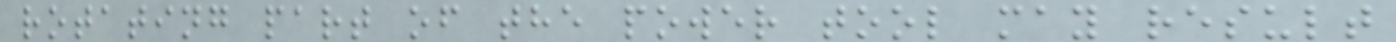rotating part of the power tool may result
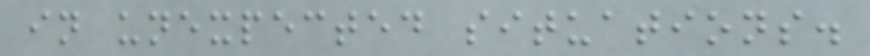in unexpected situations.
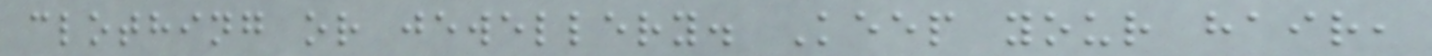clothing or jewellery. Keep your hair,
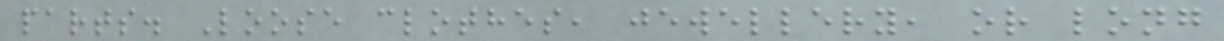parts. Loose clothes, jewellery, or long
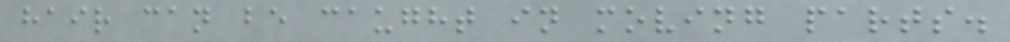hair can be caught in moving parts.
